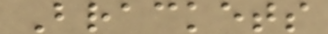Brackets
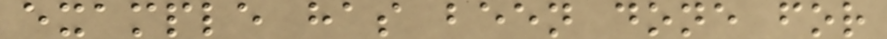example has been done for
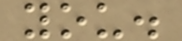you.
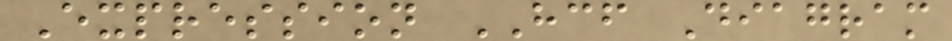Expression HCF Diagram
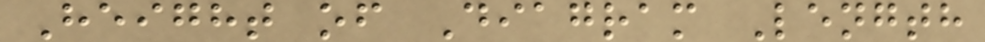Height of Diagram Length
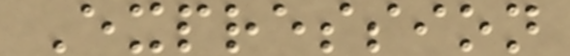Expression
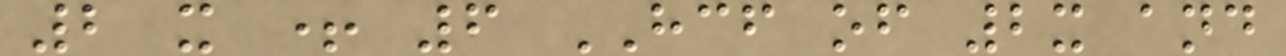2 x + 6 HCF of 2x and
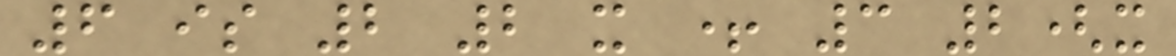6 is 2 2 x + 3 2(x
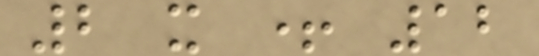2 x + 12
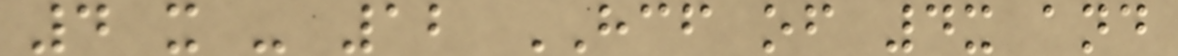4 x - 12 HCF of 4x and
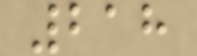218
